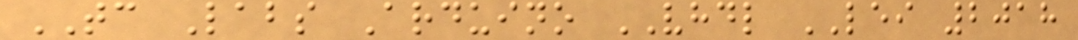TC Labs Arduino VHDL LEI 2018
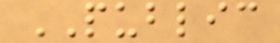PUBLIC
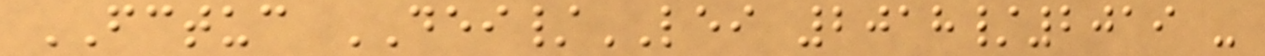FCTUC DEI/LEI 2018/2019 -
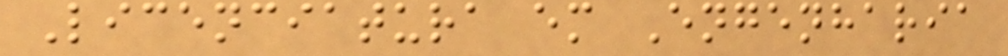Licenciatura em Engenharia
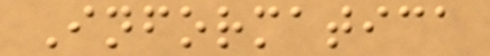Informatica
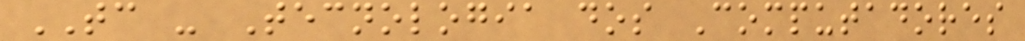TC - Tecnologia dos Computadores
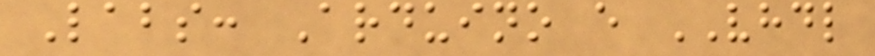Labs: Arduino e VHDL
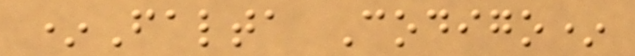*Falta Codigo*
